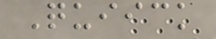Quiick
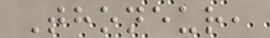Thoneur,
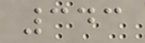343
